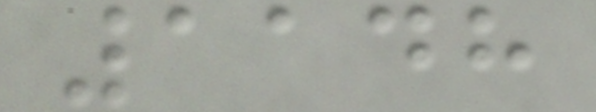1148
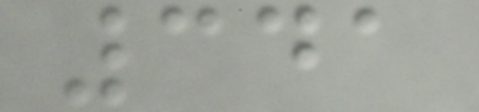341
